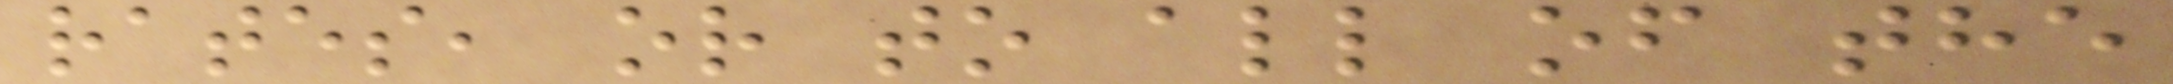rates, or to all of the
